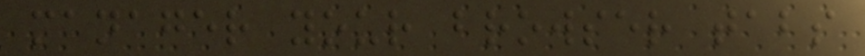manager your browser tabs
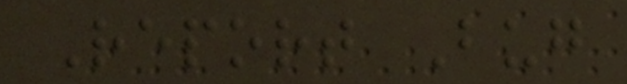Report Bug
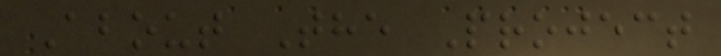About The Project
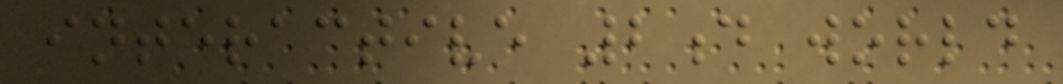interactive 2d world
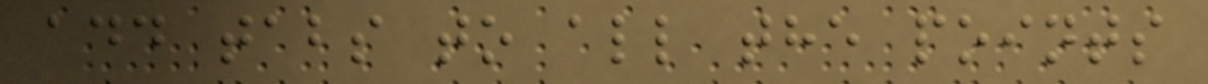add tabs to all the points
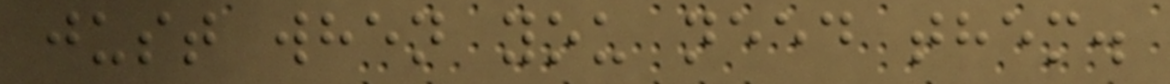just when you need them.
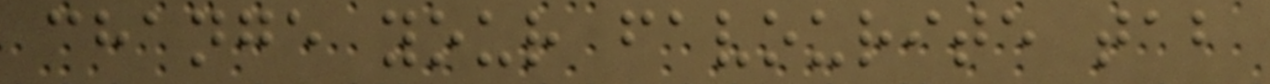change your favourite tab
